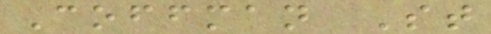Coffman St
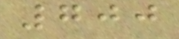700
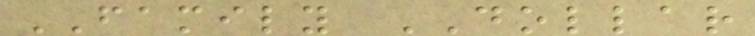FAMILY DOLLAR
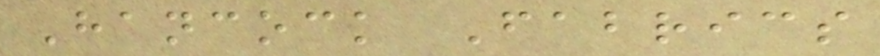Hancock Fabrics
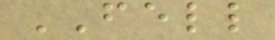FELL
